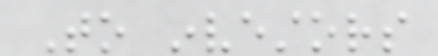To investors
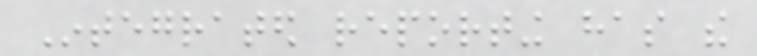Integrated reporting has the
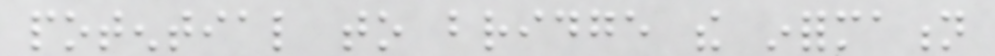potential to bridge the information
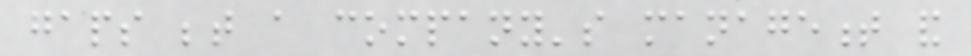gaps between a company's management and
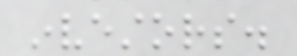investors.
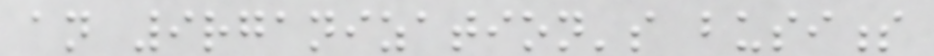an 9rganization's business
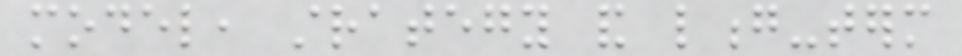model, strategy and long-term
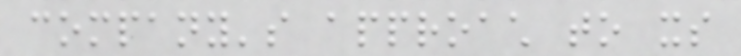company's approach to its
